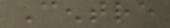Centre
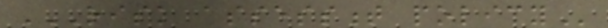RISK ASSESSMENT POLICY
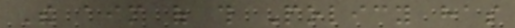The aim of this Policy has
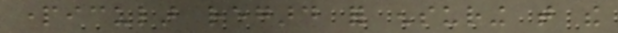particular regard for ensuring that the
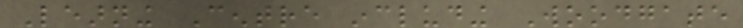Learning Centre including Woodgate
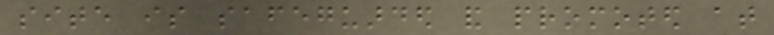site is safeguarded and promoted at
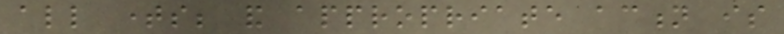all times; and appropriate action is
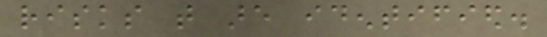risks that are identified.
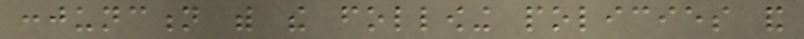conjunction with the following policies and
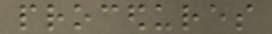procedures
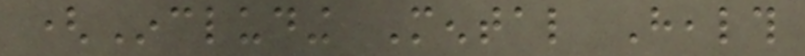(Including Mental Health
